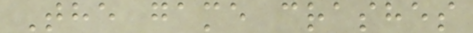The game crashes
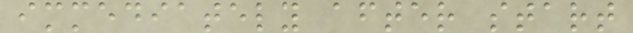immediately after start
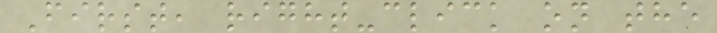First, right-click on the
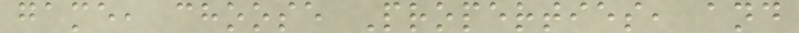game, choose Properties, and
